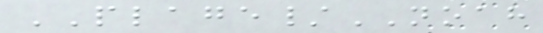PLAGE/NOAH
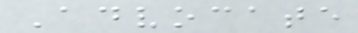Advocate
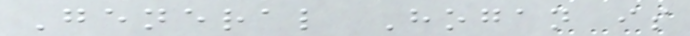General Hogan is
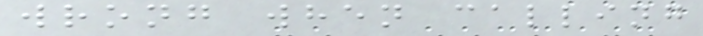wrong when calling
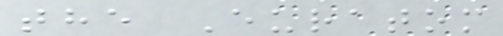the Euratom
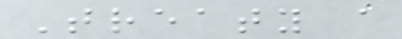Treaty a
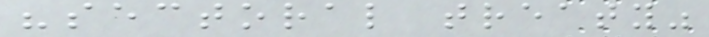"sectoral treaty"
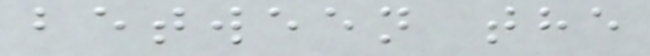between the
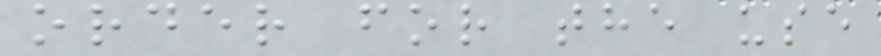order for the use
